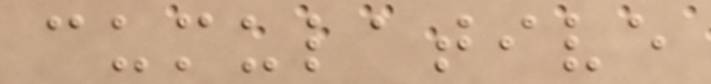cumulative
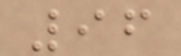96
